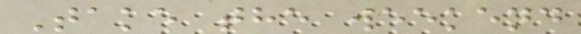Take the weekend
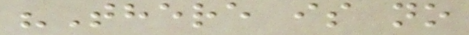"There is no
